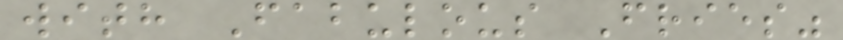with Fabulous Fries"
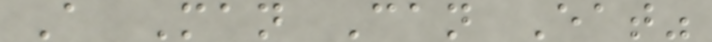A Man Can Eat"
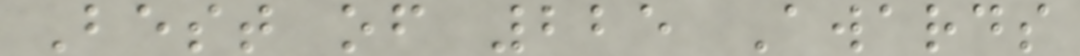Best of 225 Awards
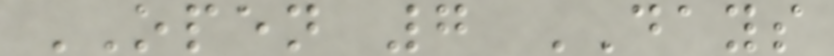OPEN 7 DAYS
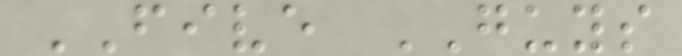FIVE GUYS
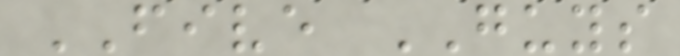FIVE GUYS
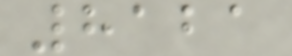8121
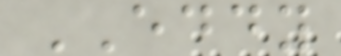EDDY
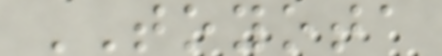TOYOTA
